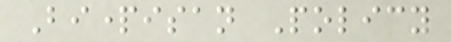Bipartisan Policy
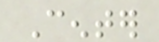Center
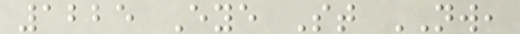1225 Eye St NW,
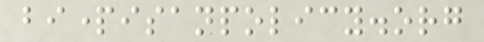bipartisanpolicy.org
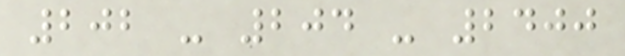202 - 204 - 2400
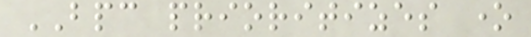BPC prioritizes one
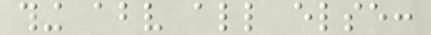thing above all else:
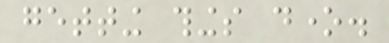getting things done.
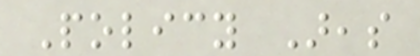Policy Areas
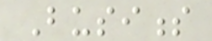Business
